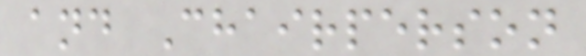and Chairperson
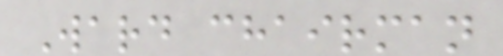Ward chairman
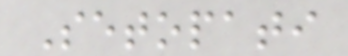Setopati
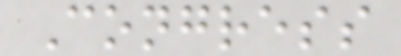Congress
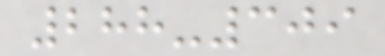288-309
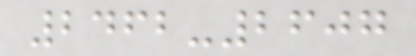2462-2607
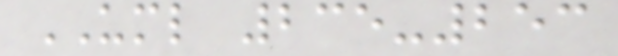UML 235-253
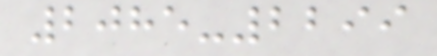2085-2299
